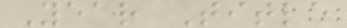Year Title
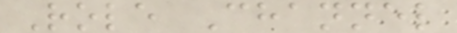Role Channel
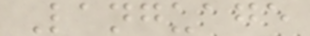Language
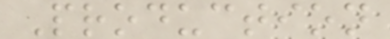Production
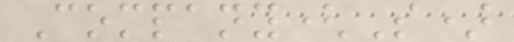Company(S)
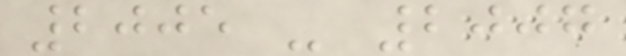2005 - 2007
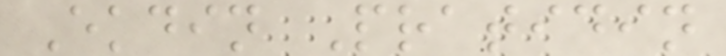Ekdin Pratidin
